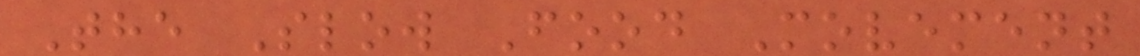The Slow Food Movement
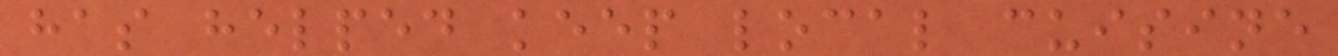has helped keep local cuisine
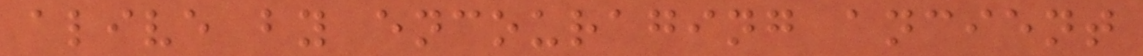alive by encouraging ancient
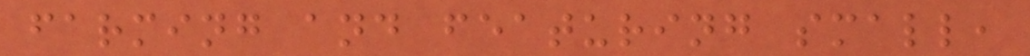farming and featuring small,
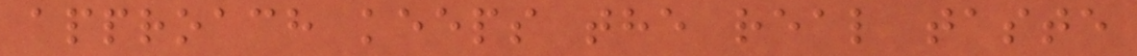approach keeps the real taste
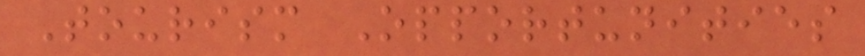Tourism Opportunities
